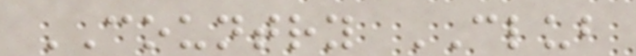COUNTRY CLUB
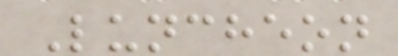Luncheon
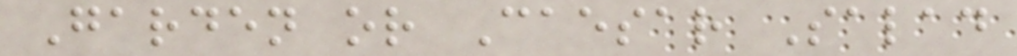Garden or Caesar Salad
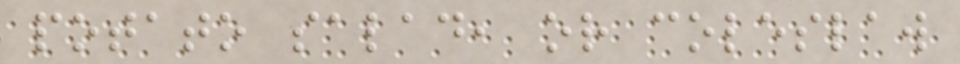potato salad, or coleslaw
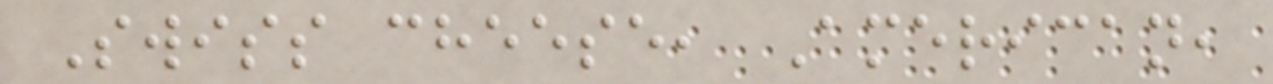Swiss cheese, American,
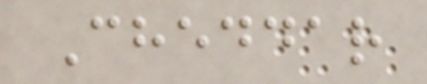Cheddar
